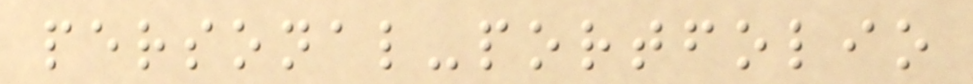personal-portfolio
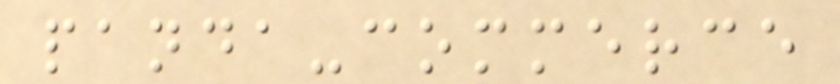panda-commerce
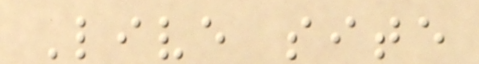Live site
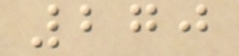270
